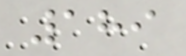189
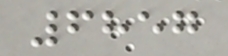6857
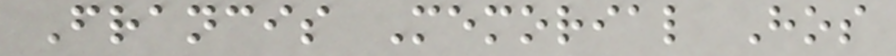Francis Memorial Hos
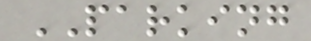PARKING
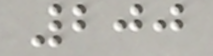200
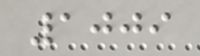1009
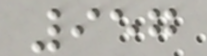957
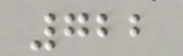722
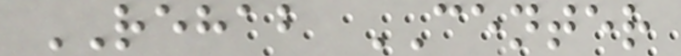REHAB CENTER
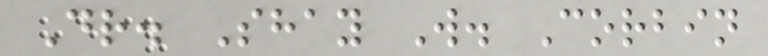Dr. Shay W. Corbin
